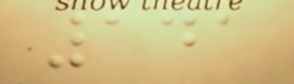141
